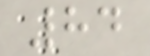84
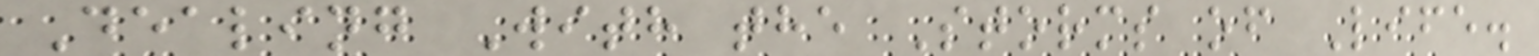Dealing With the Storms of Life.
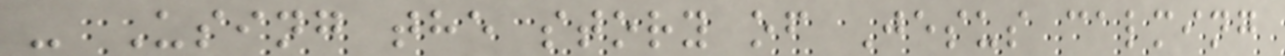- Using the story of Jesus calming
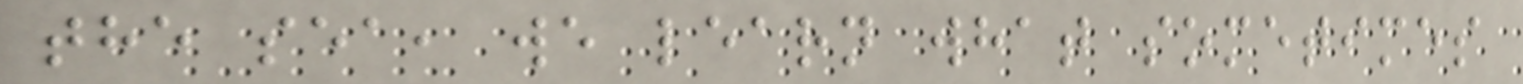the sea, we learn what sometimes
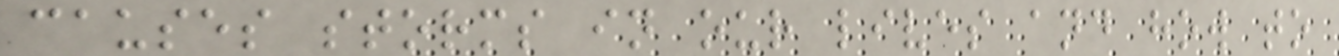causes storms in our lives and how to
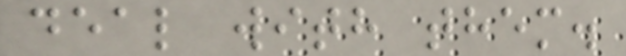deal with them.
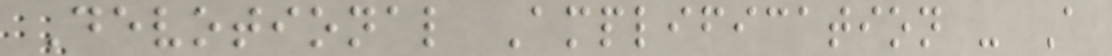Devotional Amplification - A
